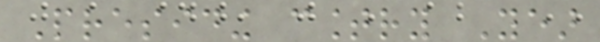Presiding country Year
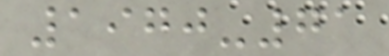1970-71
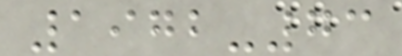1972-73
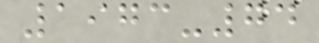1973-74
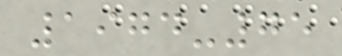1974-75
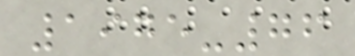1975-76
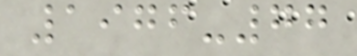1976-77
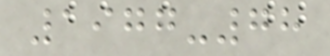1977-78
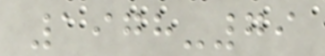1978-79
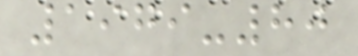1979-80
